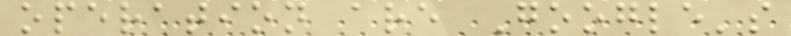operation are Google's
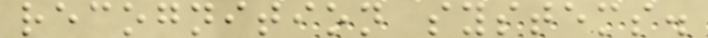recognition systems.
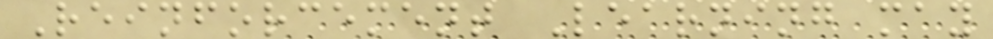Reinforcement Learning may
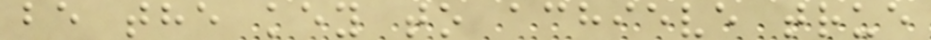be the key to achieve true
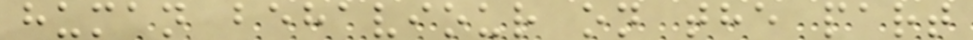human behaviour on the part
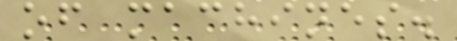of machines.
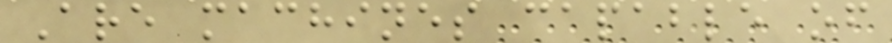Are machines capable of
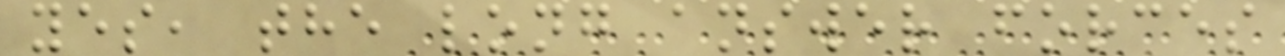yes, the long answer forces
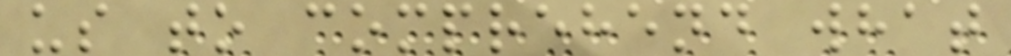us to comprehend what
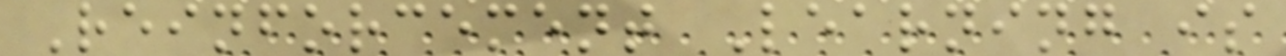Reinforcement Learning is
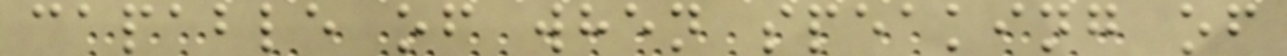capable of when speaking of
